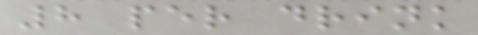8 per drink
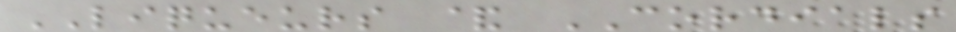LIQUEURS & CORDIALS
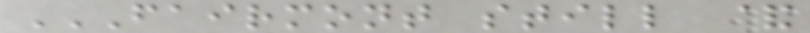FAIRMONT STILL &
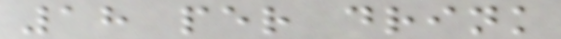18 per drink
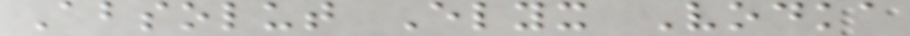Absolut Elyx Vodka
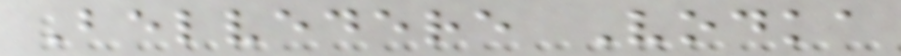Belvedere Vodka
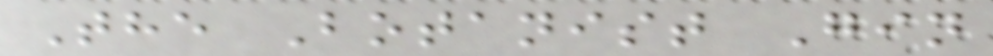The Botanist Gin
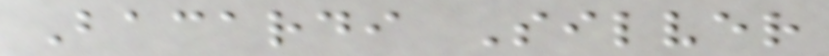Bacardi Silver
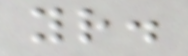yr.
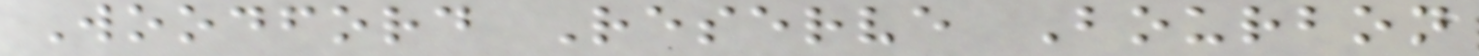Woodford Reserve Bourbon
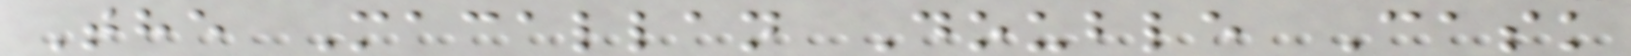The Macallan Double Cask
